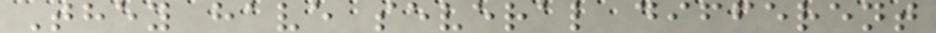They have several different
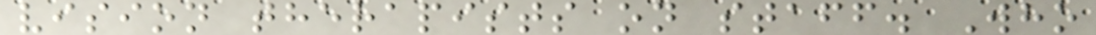vision therapists on staff. Who
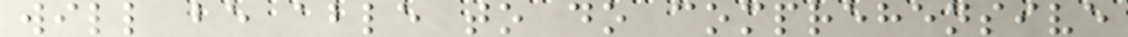will be able to do comprehensive
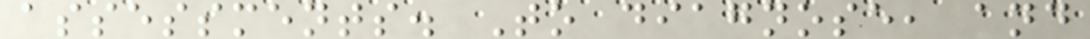assessments. To diagnose, and
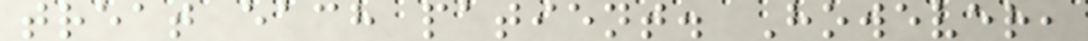treat each patient. However,
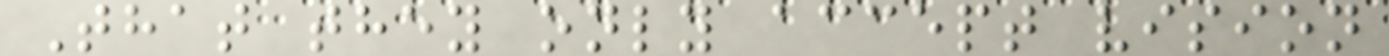That they only accept vision
